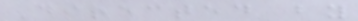Directed by
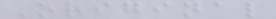Original
